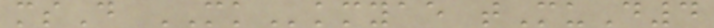msD MKkmyae tMuD4
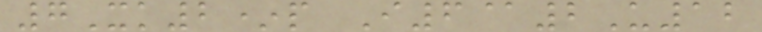7Xk2*p I6@2U12
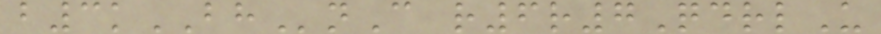b3kBHnC r6r7QdrlU
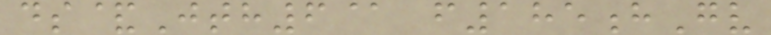ds&Jth6@ f185hGv
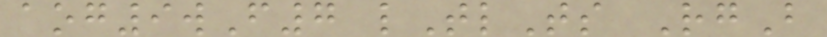aog9wF7 lTlTs RgB
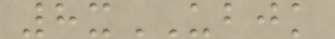8xUBJK
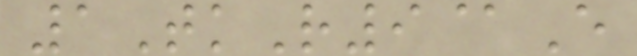1TkR9@E
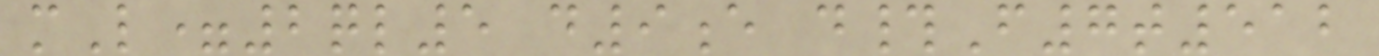mL=2ql5 d9e d#F7t512
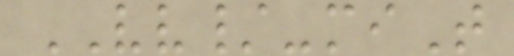VV/-miT
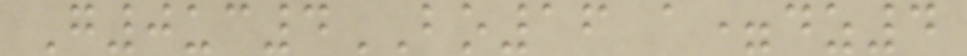G0uc4BO16 a=dz4
